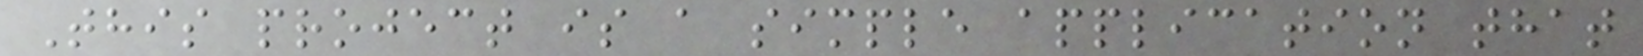This project is a simple application that
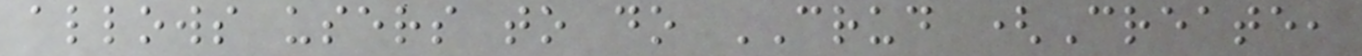allows users to do CRUD (Create,
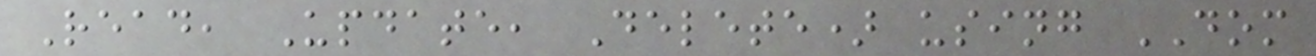Read, Update, Delete) using DOM
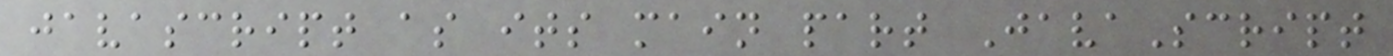javascript as its main part JavaScript
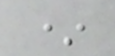*
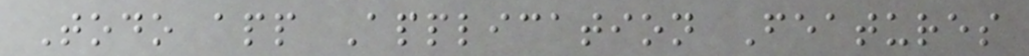Todo app Application Features
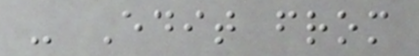- Edit from
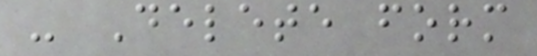- Delete form
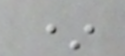*
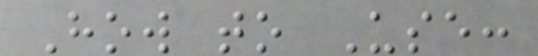How to Use:
